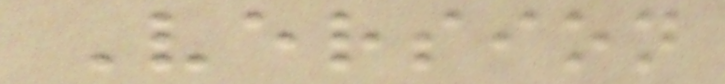Version
